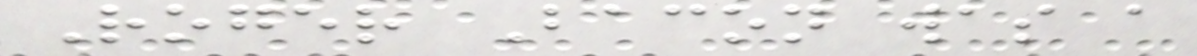Roger Bacon was a
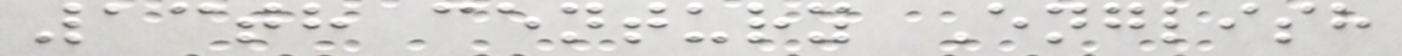13th century English
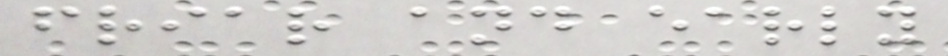friar and early
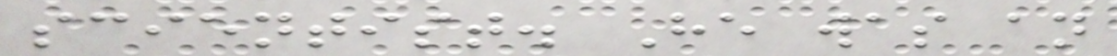scientist. He was an
